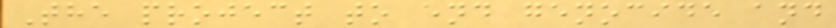The project to end genocide and
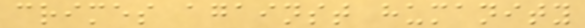crimes against humanity
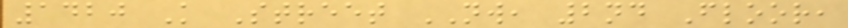1420 K Street NW, 2nd Floor,
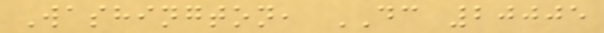Washington, DC 20005
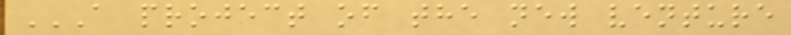A PROJECT OF THE NEW VENTURE
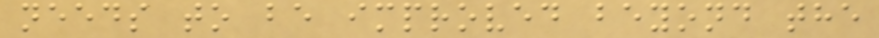needs to be improved beyond the
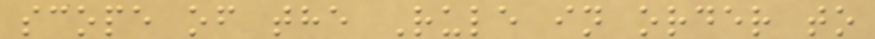scope of the Rule in order to
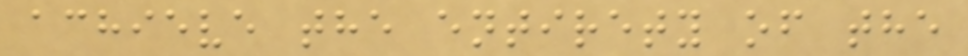achieve the entirety of the
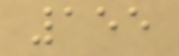155
